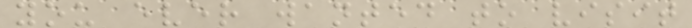you ever wanted to visit
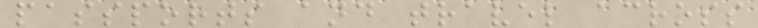passports and travel across
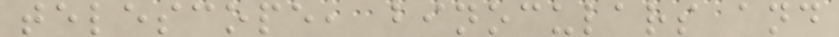telescope, binoculars and
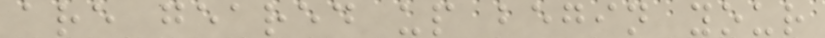are geared up begin your
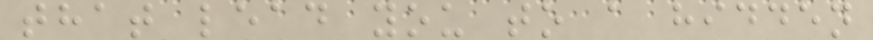that lead you to a hidden
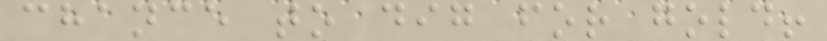chance to dig for gold!
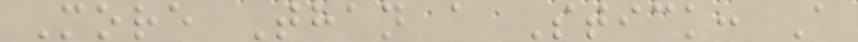More Than a Stick: A
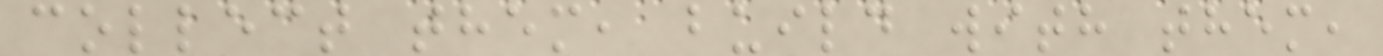collect them, build with them,
